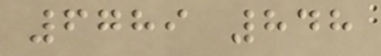6789 848
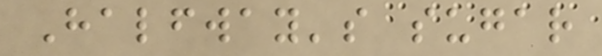Halfway's sugar
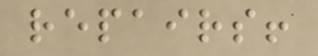repairs!
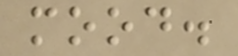mood.
